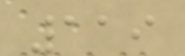119
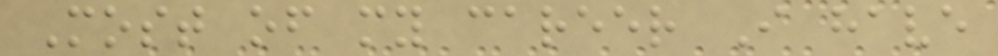Most of my career I have
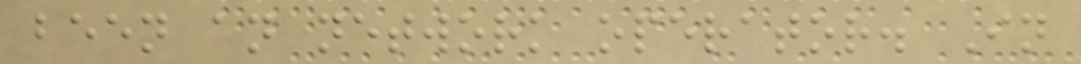been an network operator. In
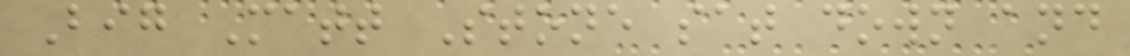Big Matt Stone sat down and
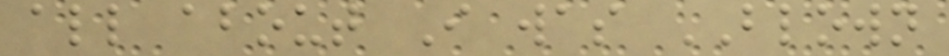all about I was BLOWN
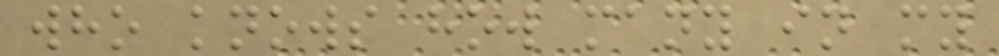who knows how many in my
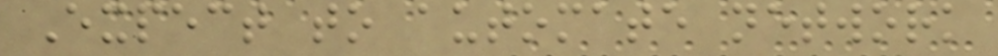Expect to automate network
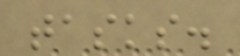tasks.
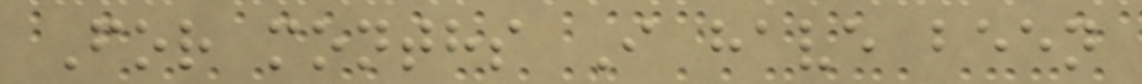For months I have been
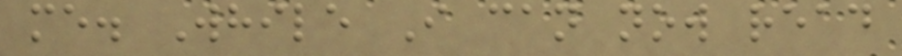me. While I can now read
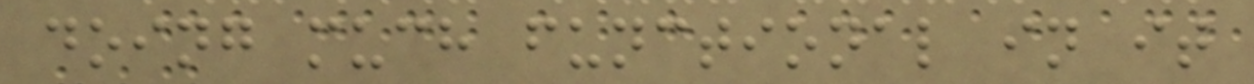doing much functional in it
